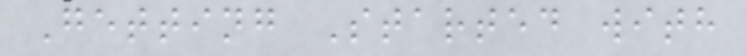Getting Started with
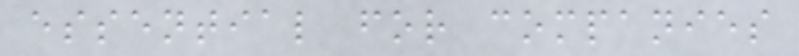essential for companies
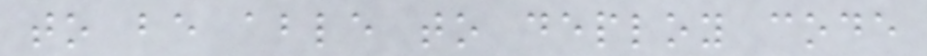to be able to deploy code
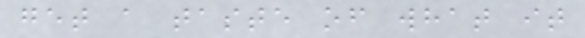get a taste of what it
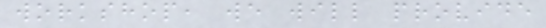workshop, we will provide
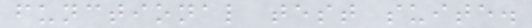functional test suite.
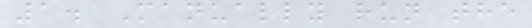1. Manually run the
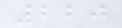220
